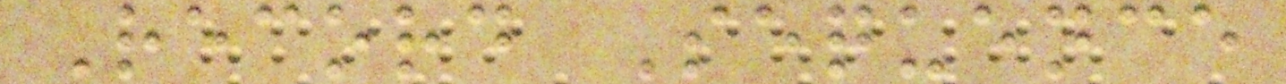Record Sequence
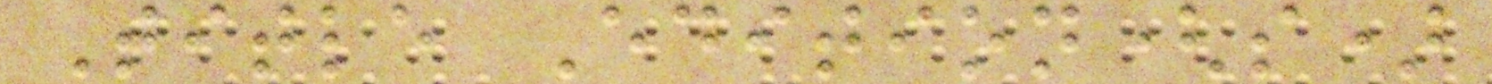Title Edition(s)
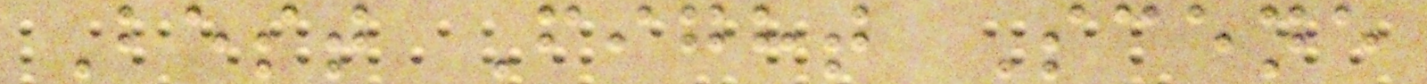Best Fight Scene
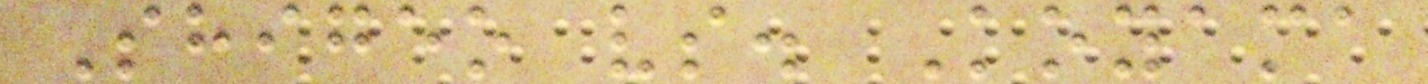Shigeo vs. Koyama
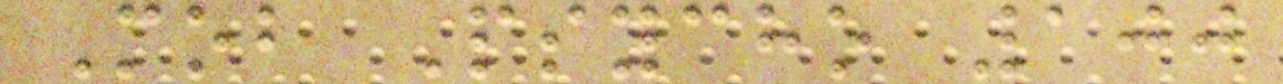Mob Psycho 100
